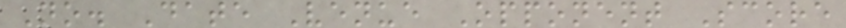No. Date Venue Opponent Score
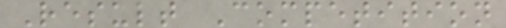Result Competition
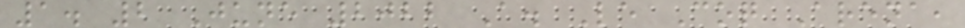1. 2 June 2022 A. Le Coq Arena,
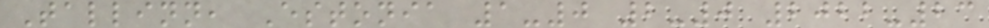Tallinn, Estonia 1-0 2-0 2022-23
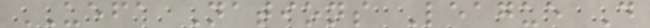UEFA Nations League D
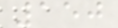150
